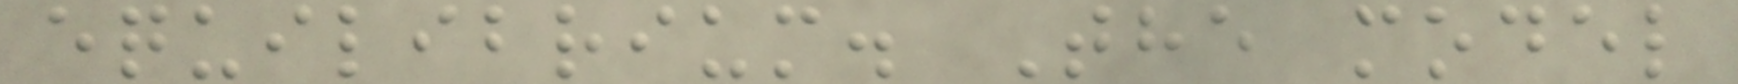equilibrium. The model
